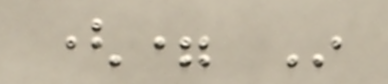(= In
